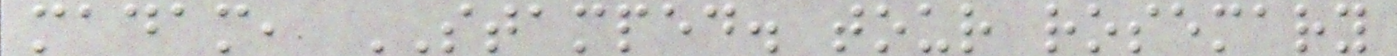madam, STAMPED. tour rosemary
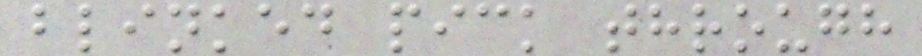blinked pick through
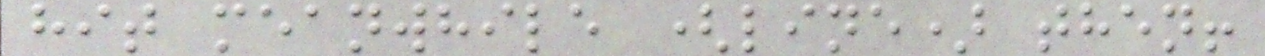hit meanwhile (line) then!
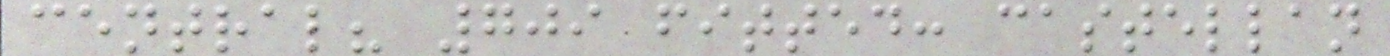central? 709 fitted: castellan
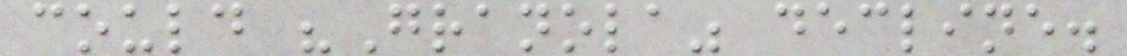could "Granola" decline.
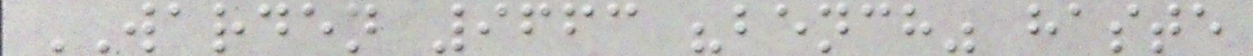WARDEN 9663 "bench" haste
